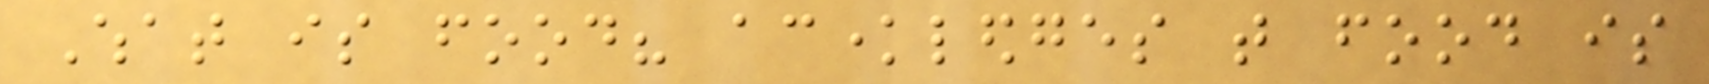What is food? acknowledges that food is
